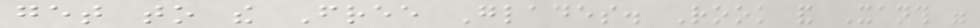get to the Free Glades. Rook and Xanth were
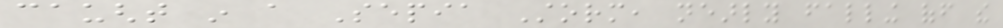caught in a Sepia Storm, nearly falling off the
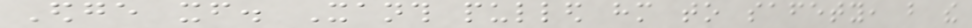Edge itself. Xanth pulled him to safety, but the
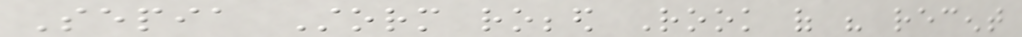Sepia Storm robbed Rook of his recent
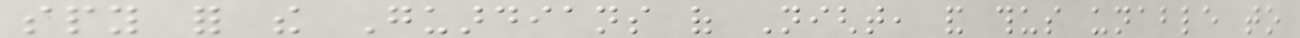spy for the Guardians of Night, and thus unable to
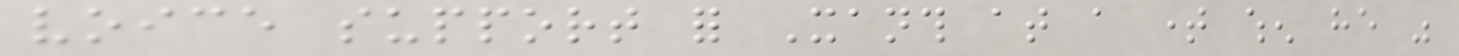voice support for Xanth at a time when he was
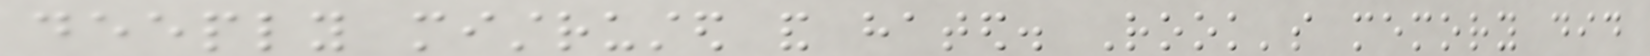deeply mistrusted and hated. Rook's memory did
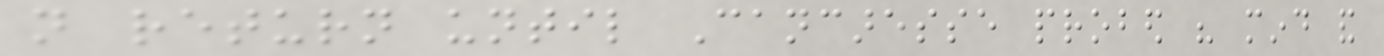not return until Cancaresse probed his mind and
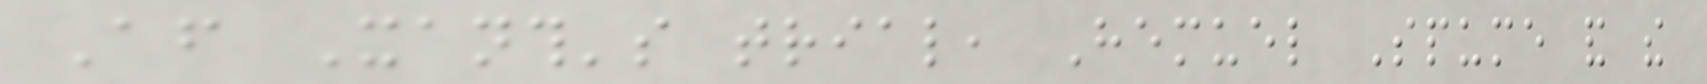After Xanth's trial, Hemuel Spume and the
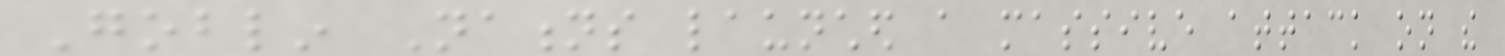Goblin Nations launched a massive attack on the
